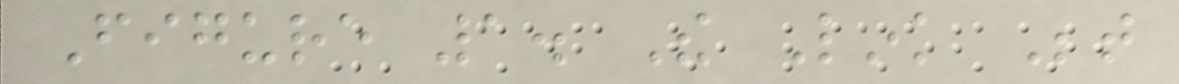Figure 1. The Link Between
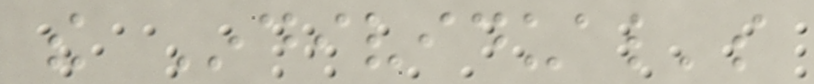the Individual's
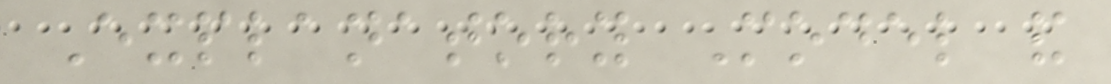Explanatory Model and
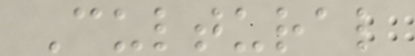Cultural
